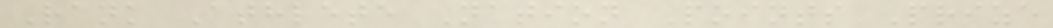Rank Athlete Nation Points Prize
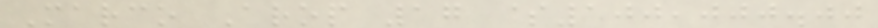Marco Arop 17 $100,000.00
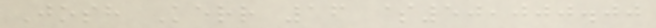Josh Kerr 16 $50,000.00
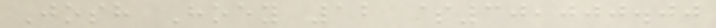Josh Hoey 12 $30,000.00
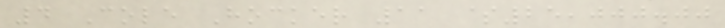4 Cole Hocker 11 $25,000.00
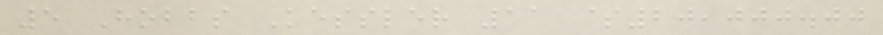5 Hobbs Kessler 11 $20,000.00
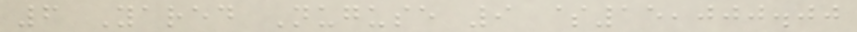6 Yared Nuguse 9 $15,000.00
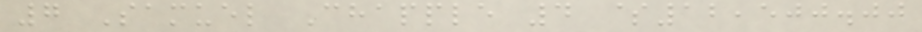7 Samuel Chapple 4 $12,500.00
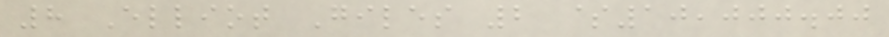8 Elliot Giles 2 $10,000.00
